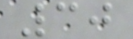30
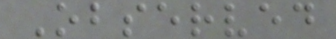Observed
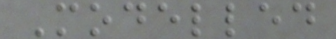Modelled
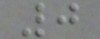0
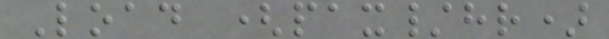Load (pax/hr)
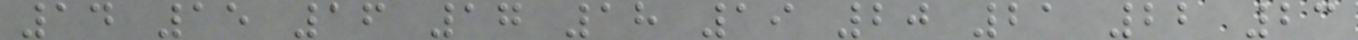14 15 16 17 18 19 20 21 22 23
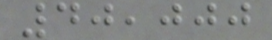40,000
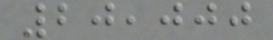20,000
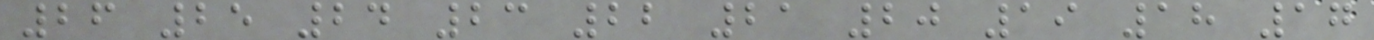26 25 24 23 22 21 20 19 18 17
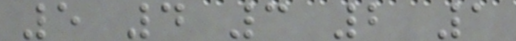5 4 3 2 1
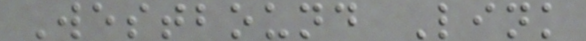Westbound Link
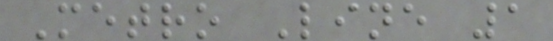Metro Line 1
